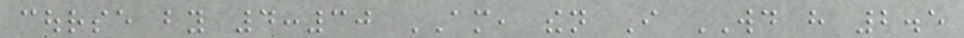course by 4:30 AM, then I WOULD have 2.5
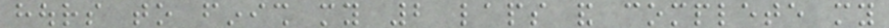hours to finish my 2 laps and complete my
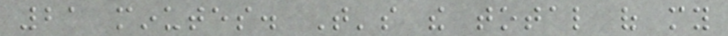21 minutes. That's the total of my
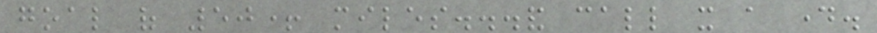goal of 50+ miles...and call it a day.
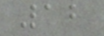12
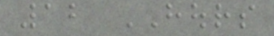12 HOURS
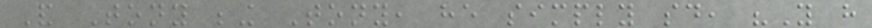And Tony being Tony, he simply said, "You have
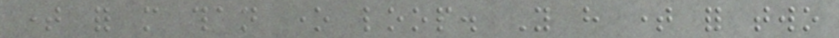time for more than one loop. You have time for two
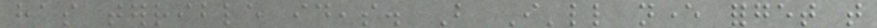has terrible ideas. But I'll never forget that
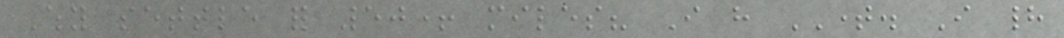Why settle for 50+ miles? I have TIME. I had
